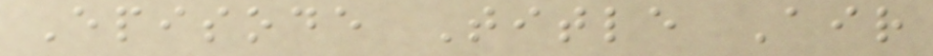Episode Title Air
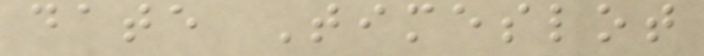date Timeslot
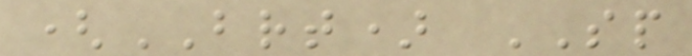(BRT) SP
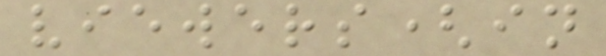viewers(in
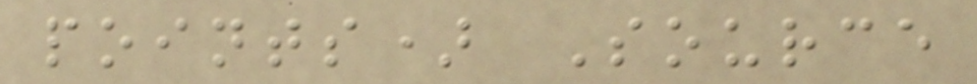points) Source
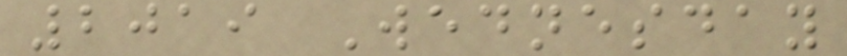2019 Wednesday
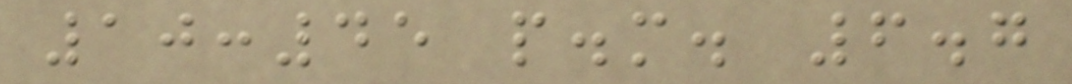10:45 p.m. 6.7
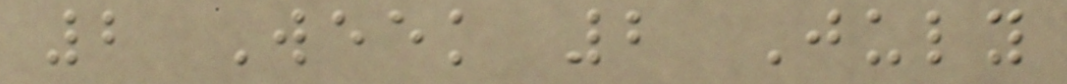2 Week 2 July
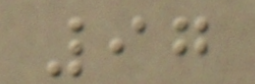97
